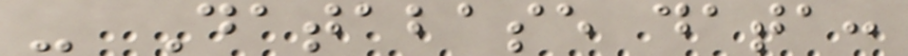- Database data:
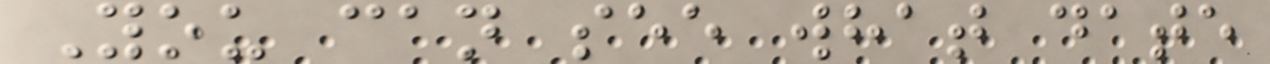You can see what date
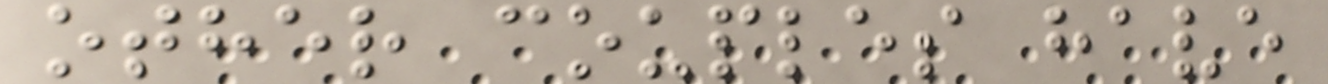other couples have
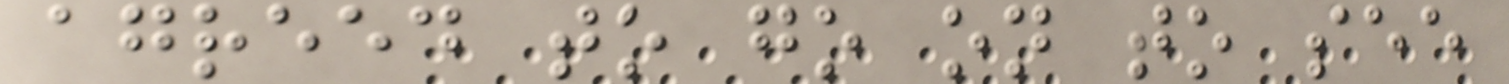agreed to go on to see
